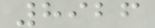8926
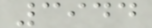3944
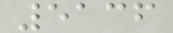5136
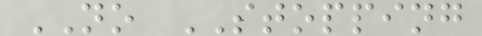NO STOPPING
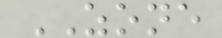ZONE
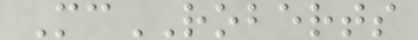McROBERTS
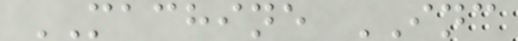MACHINE INC
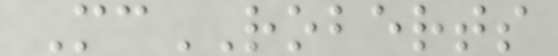McROBERTS
